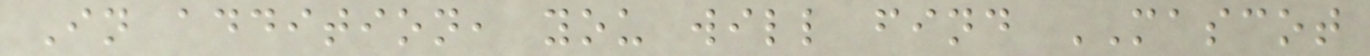In addition, you will find MASCOT
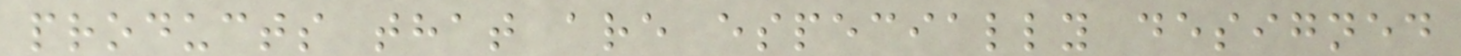products that are especially designed
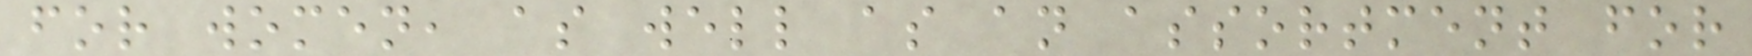for women, as well as an assortment for
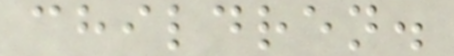children.
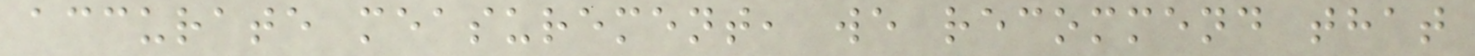accurate measurement, we recommend that
